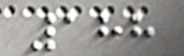188
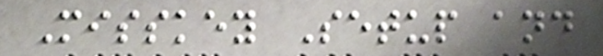Misskey Setup and
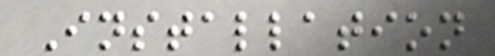Installation
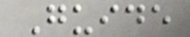Guide
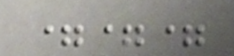===
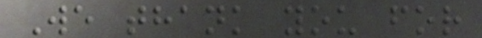We thank you for
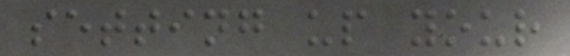setting up your
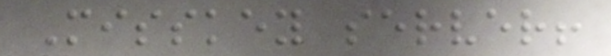Misskey server!
